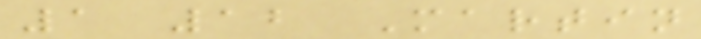1 12 Martin
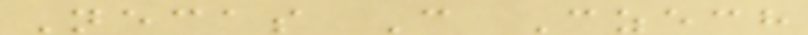Necas C Czech
